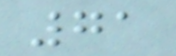71
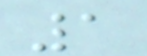1
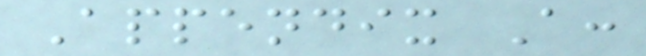Appendix A:
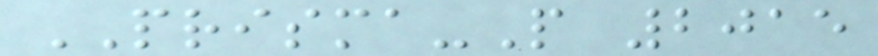PRISMA-P 2015
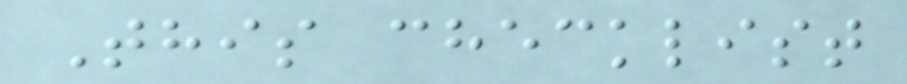This checklist
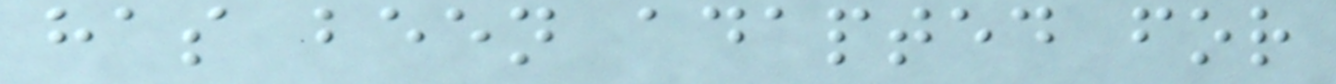has been adapted for
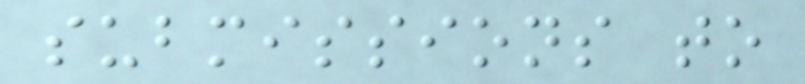submissions to
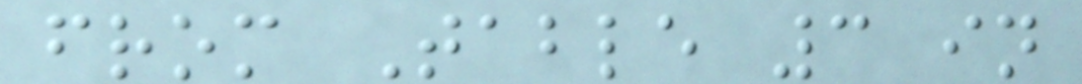from Table 3 in
